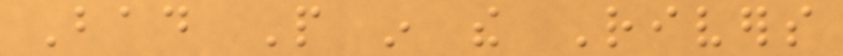Bad People in the Rivers
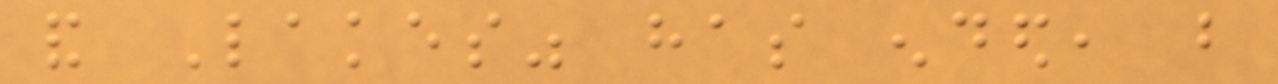and Lakes" has ended, but
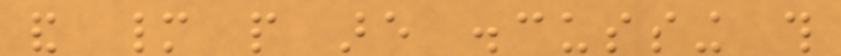and many people are discussing this
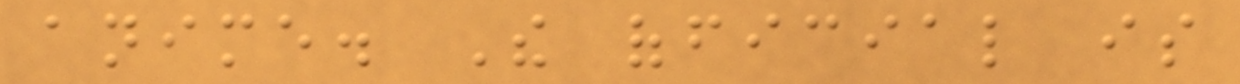anime. The official is
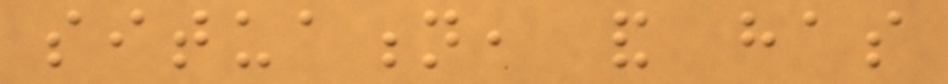situation, and has
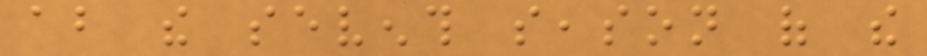about the seventh season of the
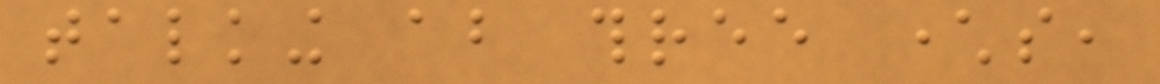talking about three characters,
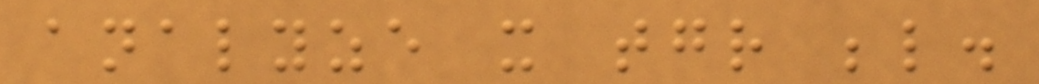analyze it together below.
